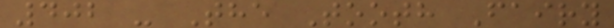402 - The Tooth Fairy
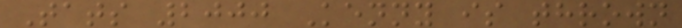Tats 2000 Kenny is thrown
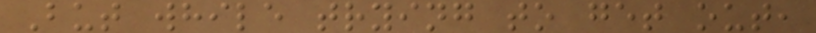But while trying to get out,
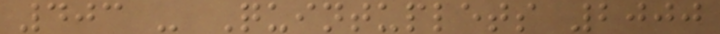403 - Quintuplets 2000
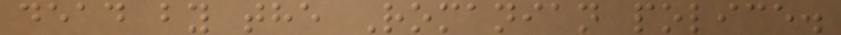dead by the Romanian police.
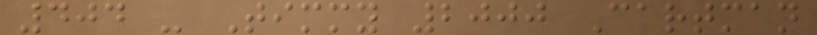404 - Timmy 2000 Cartman
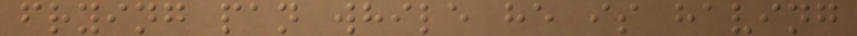frying pan while he is having
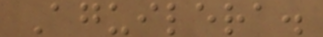Aguilera.
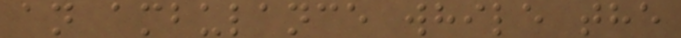an ambulance while the
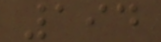194
